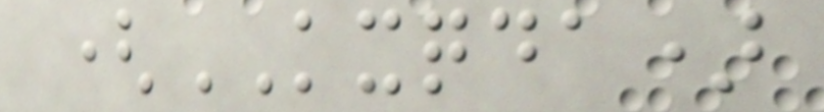(KXQDA)
